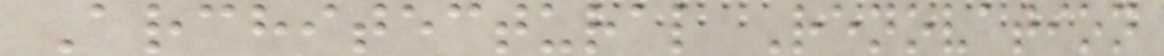Architectural Renovation
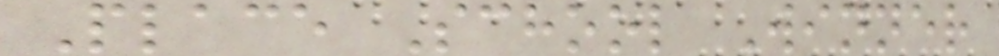Place School Winner
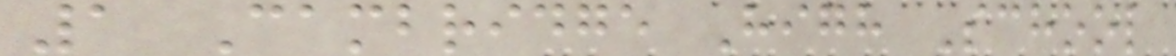1 Cambridge High School
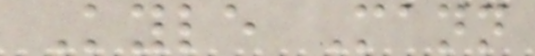Kyle Mann
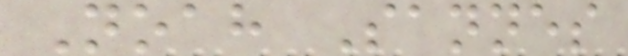Noah Sannes
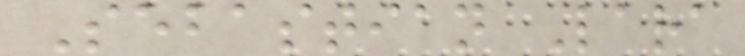Sebastian Lara
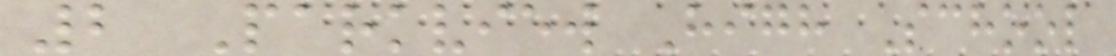2 Parkview High School
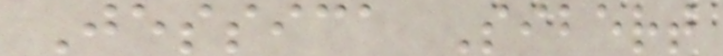Jessica Sibert
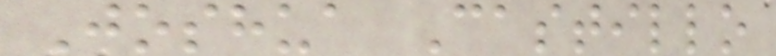Joshua Castillo
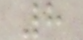8
